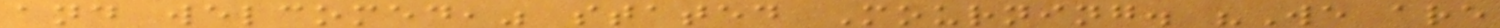and welcomed," stated Mourning. "We are
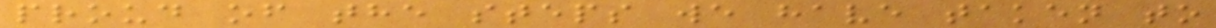proud of the steps we have taken to
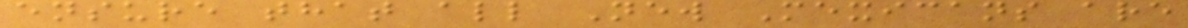ensure that all New Mexicans are
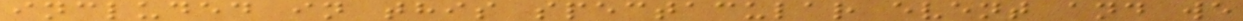included in this spectacular event and we
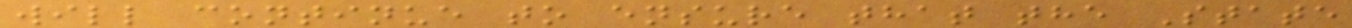will continue to ensure that the State
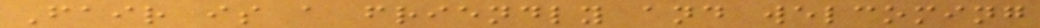Fair is a friendly and welcoming
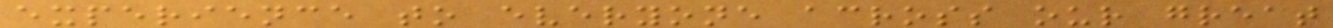experience to everyone across our great
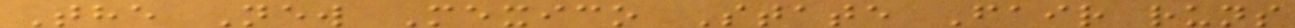The New Mexico State Fair runs
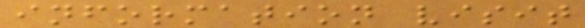information visit
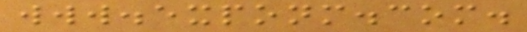www.exponm.com.
